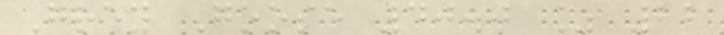Grey Goose 40.0 % 22
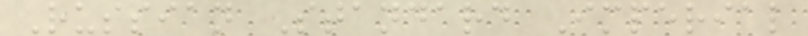Russian Standard Imperial
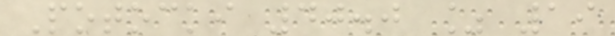Potocki 40.0 % 19
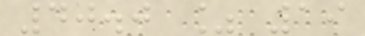40.0 % 19
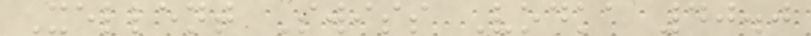Xellent Swiss Vodka 40.0
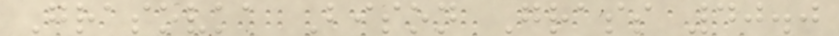Grasovka Bison Grass 40.0
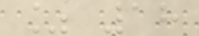% 18
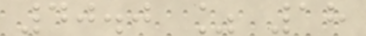40.0 % 18
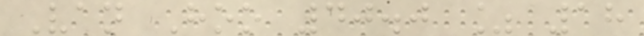Van Hoo 40.0 % 18
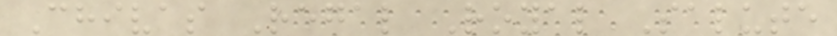Chivas Regal Royal Salute
